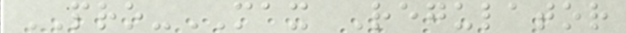PRO-MAX Regulator
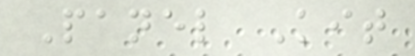Panel Kit
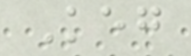Keg
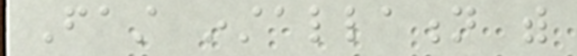Fast installation with
